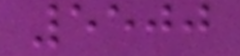5500
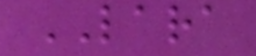LARA
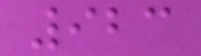923
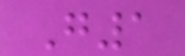G1
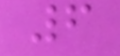6
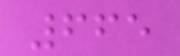665
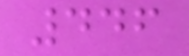446
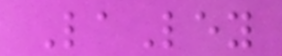LaLey
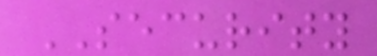SECURITY
